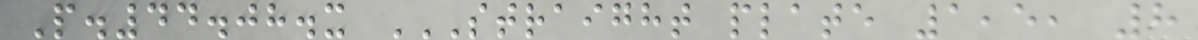P.44.08.x STRAIGHT PLATE 1,5, 8
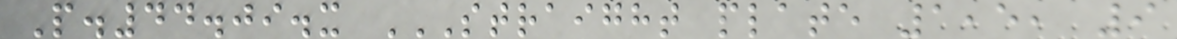P.44.09.x STRAIGHT PLATE 1,5, 9
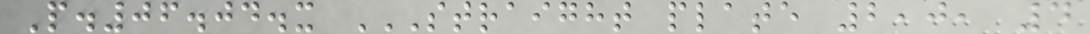P.06.04.x STRAIGHT PLATE 2,0, 4
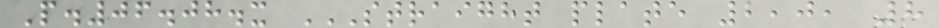P.06.08.x STRAIGHT PLATE 2,0, 8
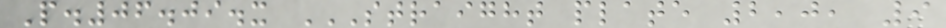P.06.09.x STRAIGHT PLATE 2,0, 9
